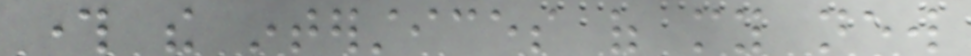through the interstices of my new
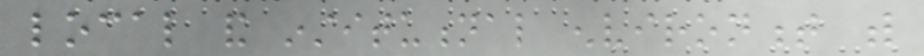local and institutional environment with
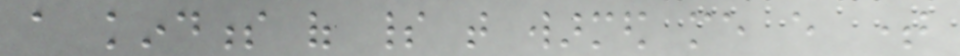a kindness of spirit that warmed me every time
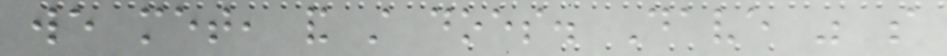we met, and still does. Dave was so
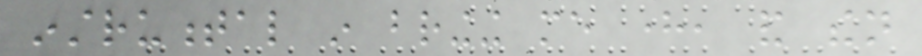instrumental in bringing me here, and then
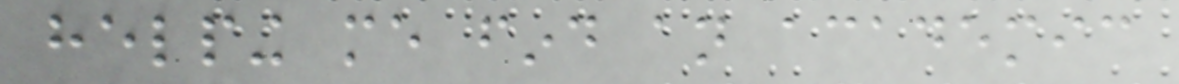helping me find an academic
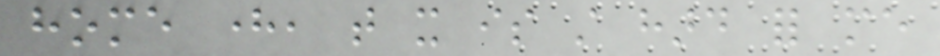home here, that it is still hard for me
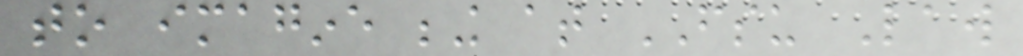to imagine being at FSU Law
